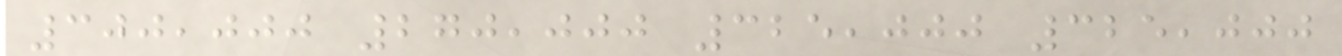300,000 270,000 325,000 325,000
